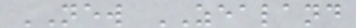NEW ZEALAND
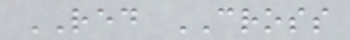RED CROSS
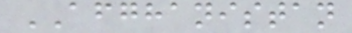AFGHANISTAN
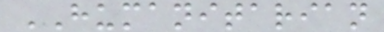HUMANITARIAN
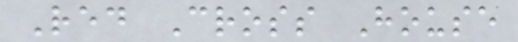Red Cross House
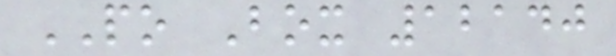PO Box 12140
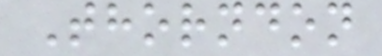Thorndon
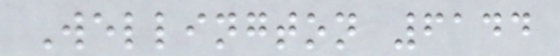Wellington 6144
